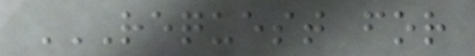REQUEST FOR
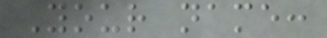Your name:
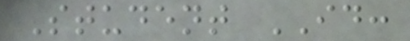Student ID:
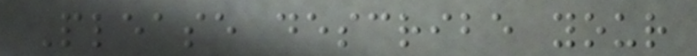Please describe your
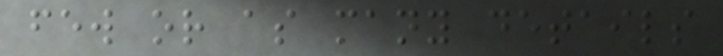few or as many details
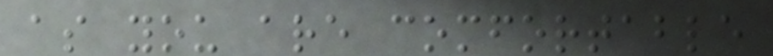as you are comfortable
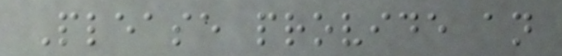Please provide an
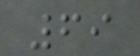69
